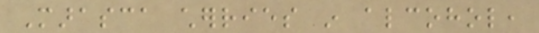Marasca cherries in alcohol,
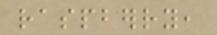raspberry,
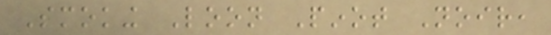Smoking Loon Pinot Noir,
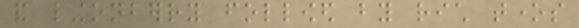and lingonberry followed by rich tones
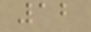12
